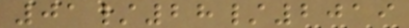01/28/2019
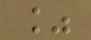%
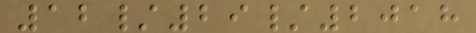12/29/2018
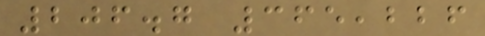206.7 365,226
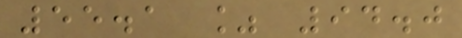55.1 % 94.0
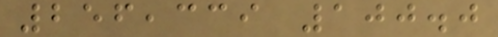256,339 100.0
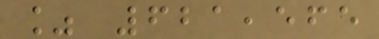% 621,565
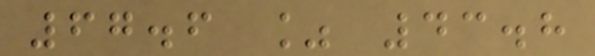67.6 % 43.8
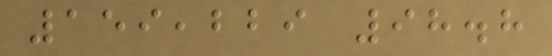159,229 98.8
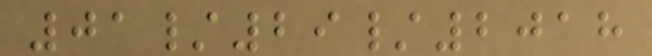01/29/2018
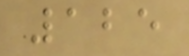125
